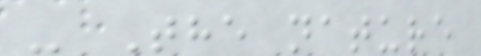- The nature
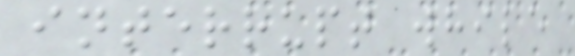interrupt while
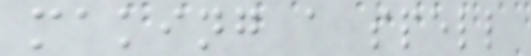making a spell
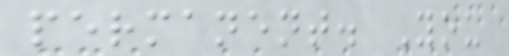permanent. You
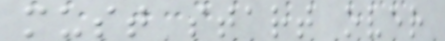must start over
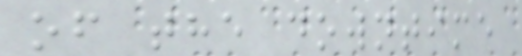of the downtime
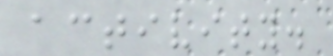activity.
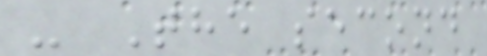- The second
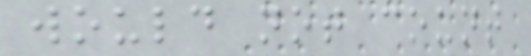would not count
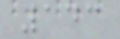143
